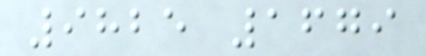9825 1679
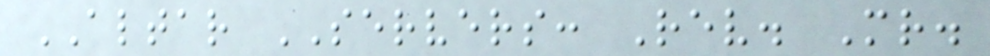ALTAR SERVERS: Rev. Mr.
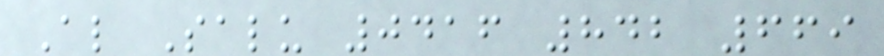Al Salu 0416 842 669
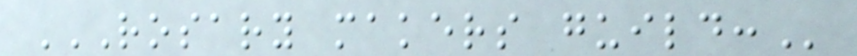ROSARY MAKERS GUILD:
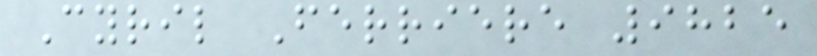Cyril Ferriere 9825
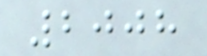2008
